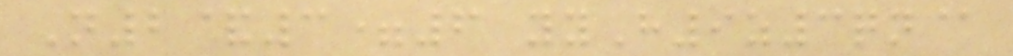N2&3=6 yyH9z3qn@
